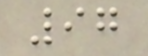97
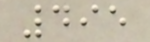495
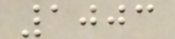1003
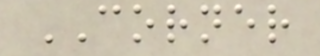CORNER
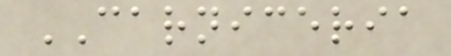CARNICERIA
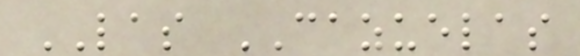LAS CAZUELAS
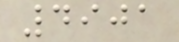4901
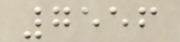7556
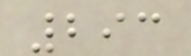293
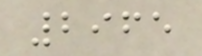2965
